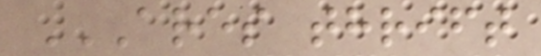ARES THRIFT
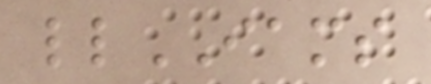llIAMS
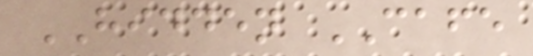HIDDEN CAFE
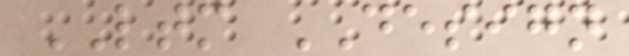LTM DESIGN
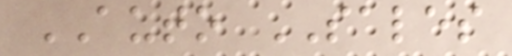AUTO SALES
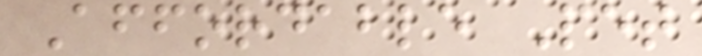Affordable Pet
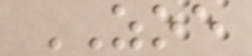ZOE
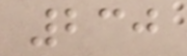230
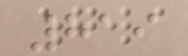819
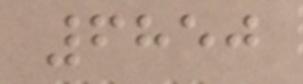6850
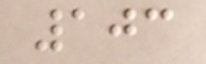103
